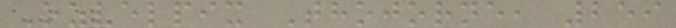Ozvelpix Thojorne, 259
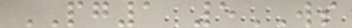PG1 5WS
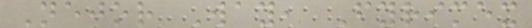Nejor Way, Fyrimex
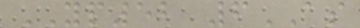YP52 6AS
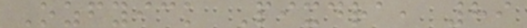Ozfyick Pixdra, 89
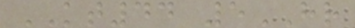KT44 5HR
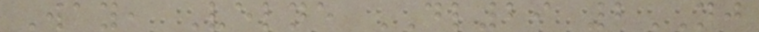Way, Velne DL29 2NJ
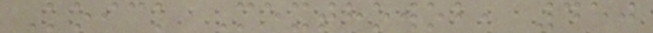Koick Mexthowob, 450
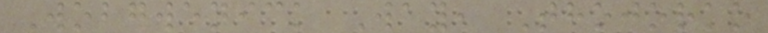Wobgwenick Way, Thojorko
